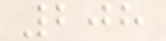208
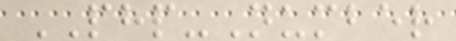PHP-Number
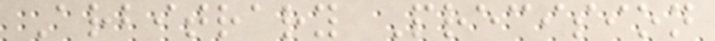Arbitrary Precision
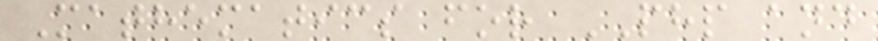Mathematics for PHP and
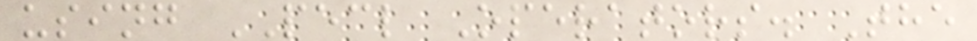using PECL Operators. The
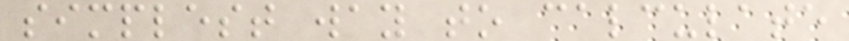simplest way to calculate
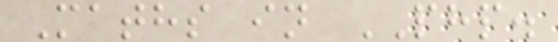Maths in PHP.
